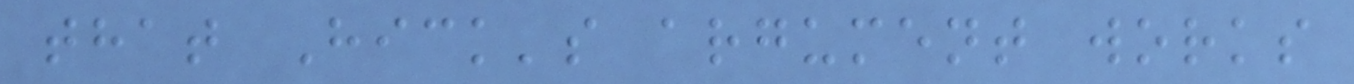that Hick's argument works
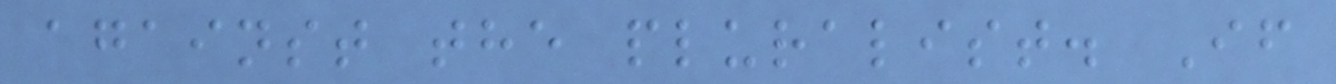against the pluralist. If
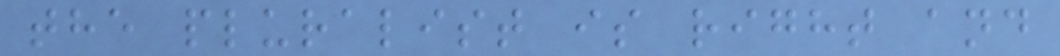the pluralist is right and
